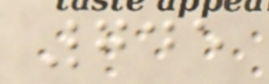745
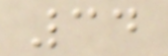34
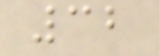32
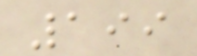199
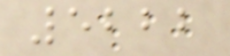5222
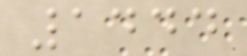1444
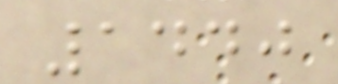1440
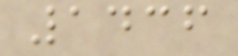1436
